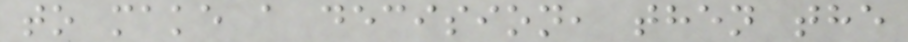to make a decision, then the
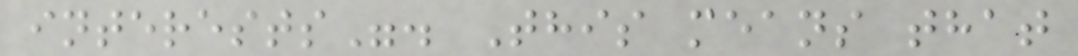interests". This means that
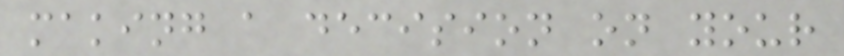making a decision on your
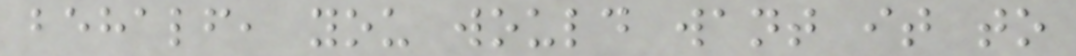behalf, you would want it to
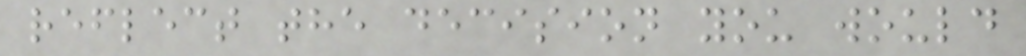reflect the decision you would
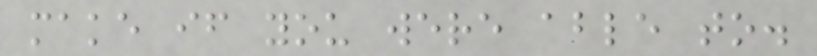make if you were able to.
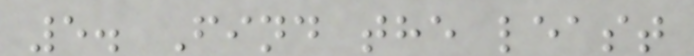5. Find the least
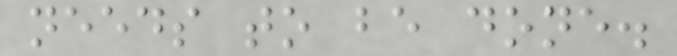needs to be done.
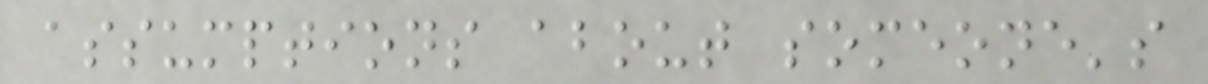assumptions about someone's
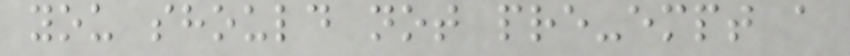you should not pre-empt a
